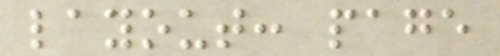layout: page
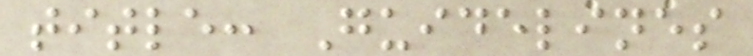title: Guidelines
